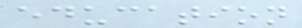education
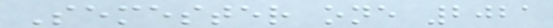Semester one 2021
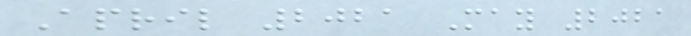April 2021 May 2021
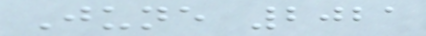June 2021
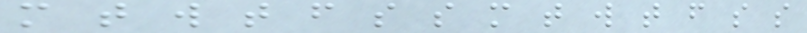m t w t f s s m t w t f s s
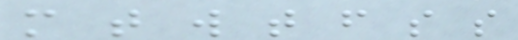m t w t f s s
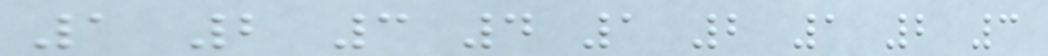1 2 3 4 1 2 1 2 3
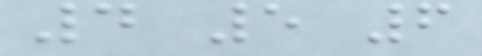4 5 6
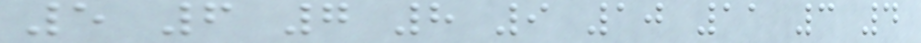5 6 7 8 9 10 11 3 4
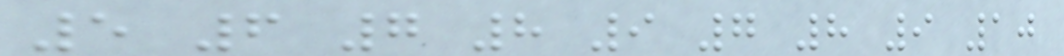5 6 7 8 9 7 8 9 10
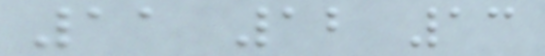11 12 13
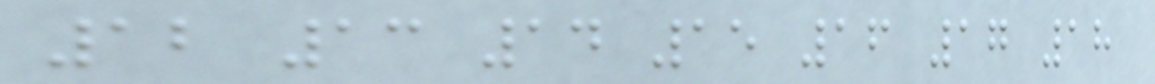12 13 14 15 16 17 18
